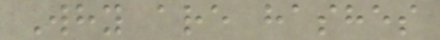Why are hashes
